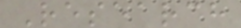Research
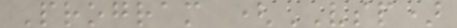Program (VSP)
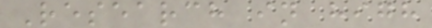Research in high
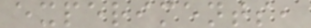experiments,
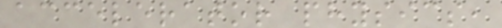accelerator physics,
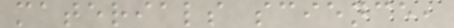materials science,
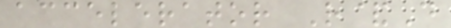accelerator R&D
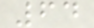64
